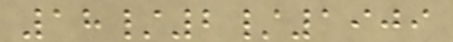18/2/1909
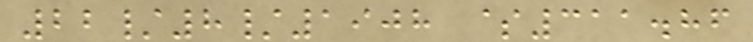22/8/1908 $311.86
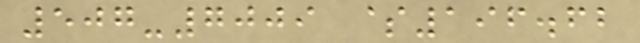507-7009 $196.62
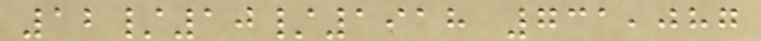12/10/1918 731,087
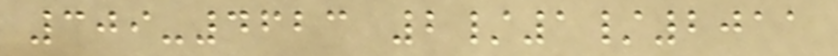309-4623 2/1/2011
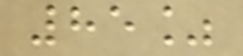85%
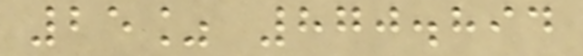25% 870.894
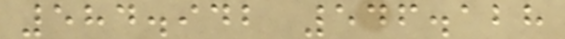584.942 546.128
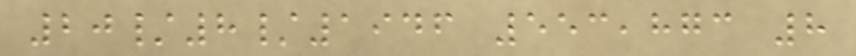20/8/1946 553,873 8
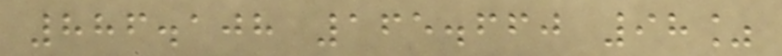886.108 165.660 98%
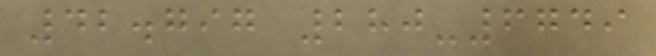42.797 280-6749
